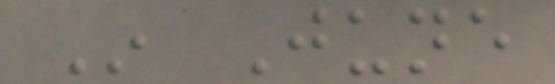In June
